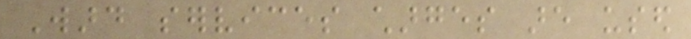Ward services charges are used
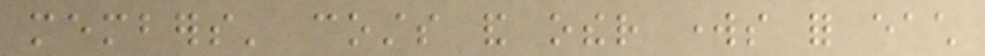members' costs and other works for each
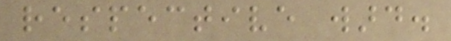respective ward.
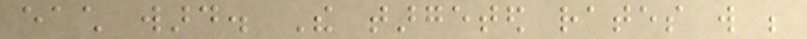each ward. The targeted rates will be
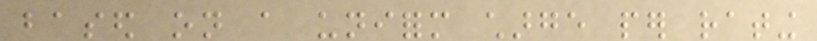based on a uniform charge per rating
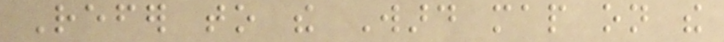Refer to the Ward map on the
